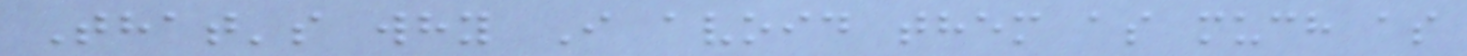That's why I avoid them as much as
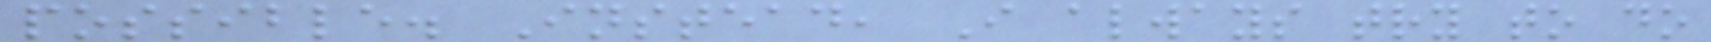possible. Instead, I always try to do
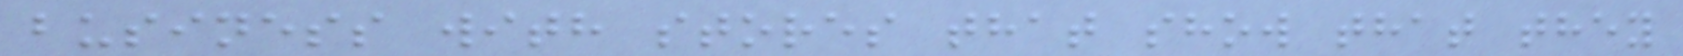business with stores that show that they
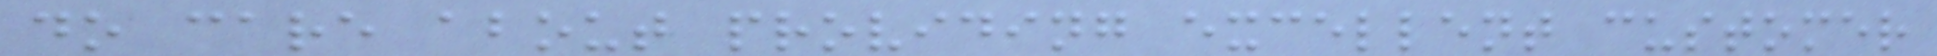do care about providing excellent customer
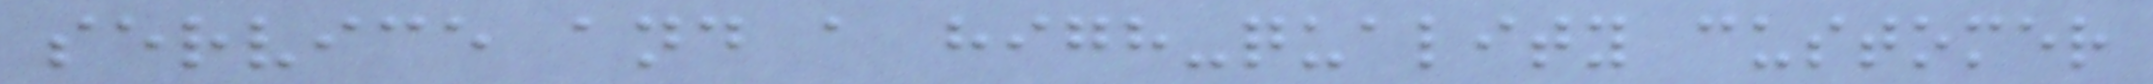service and a high-quality customer
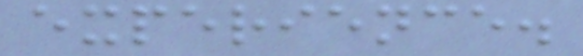experience.
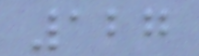127
